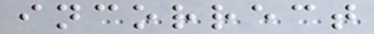incorrect
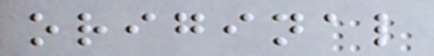original
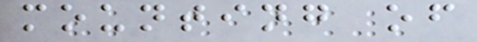mounting of
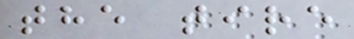the tire
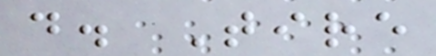d. Tire
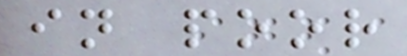in poor
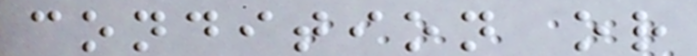condition or
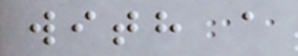with a
